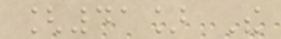[41] The
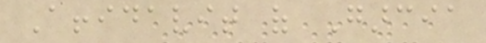Affidavit of Garcia
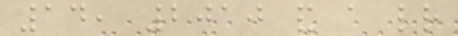14, 2010 and a letter
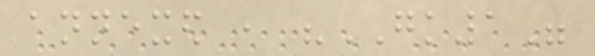annexed , "GK1"
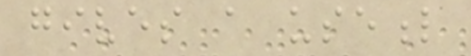gives a useful
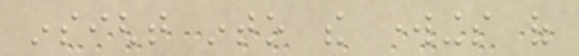insight into the workings of
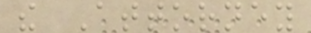the Attorney
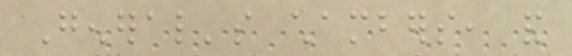General's chambers, and
